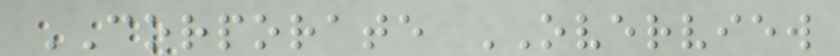CORPORATE OVERVIEW
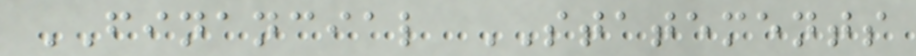FINANCIAL STATEMENTS
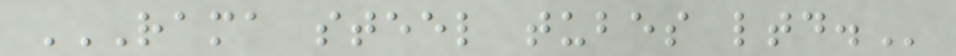RAMA STEEL TUBES LTD.
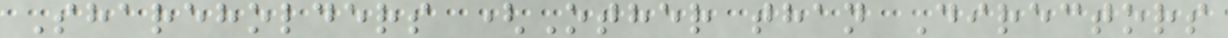Shareholders (Other than Directors
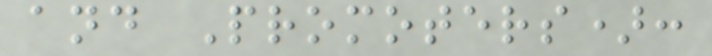and Promoters):
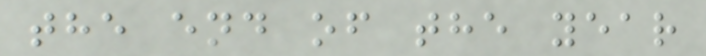the end of the year
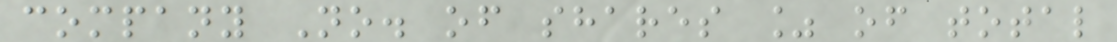company No. of shares % of total
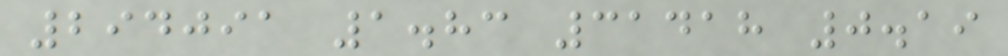294091 1.83 31418 0.19
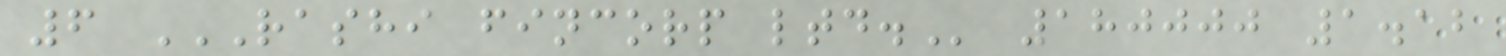6 RASHI FINCORP LTD. 180000 1.12
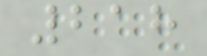218
